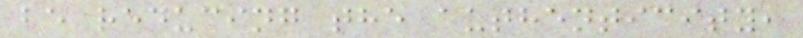be reducing the authenticity,
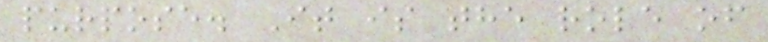purpose. It is the role of
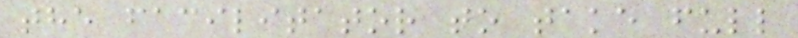the facilitator to take full
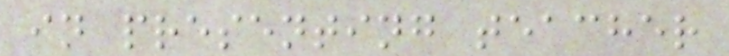in presenting teacher
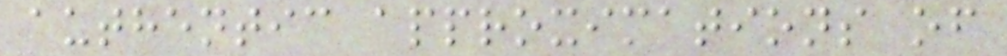authentic approximations of
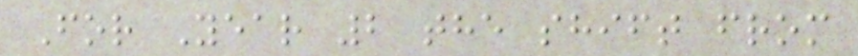For Year 2 the shift from
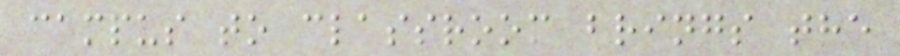campus to classroom brings the
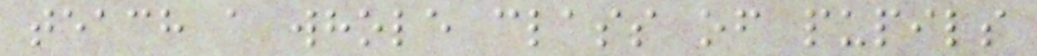teach a whole class of pupils
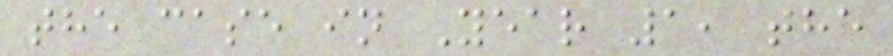the case in Year 1, the
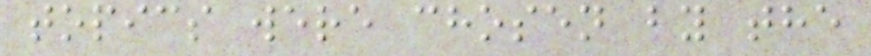topics were chosen by the
